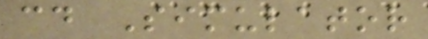cd Simulator
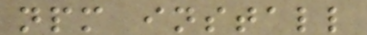npm install
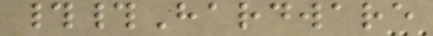##Hardware
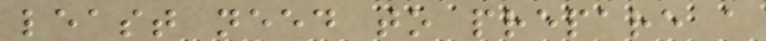least need to prepare a
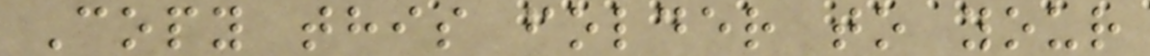Copy this folder to your
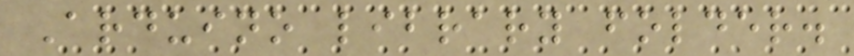Arduino library folder.
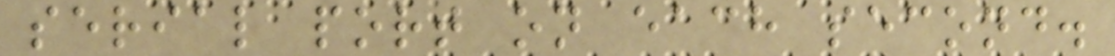serial port on each second.
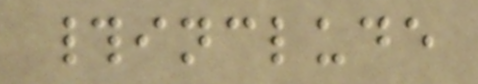#include
